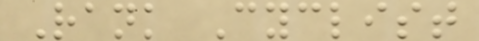Rank Cyclist
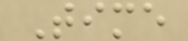Time
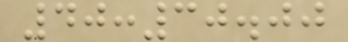40:30.00
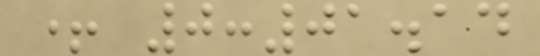+ 0:01.14
